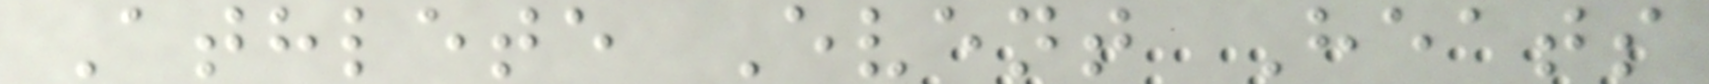Athlete Event Heats
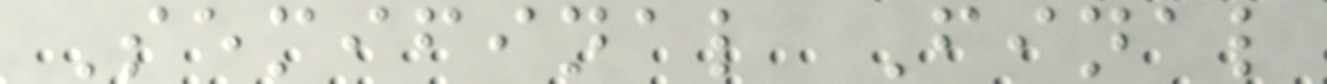Semifinal Final
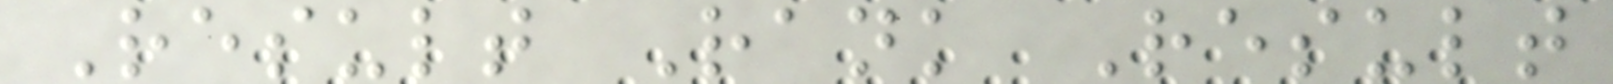Result Rank Result
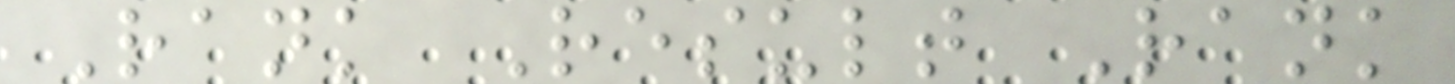Rank Result Rank
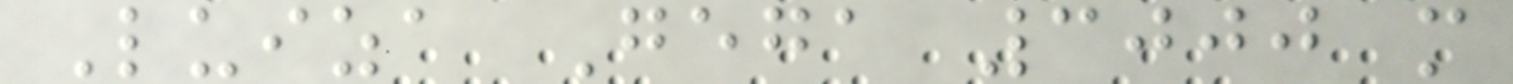Luiza Gega 3000 m
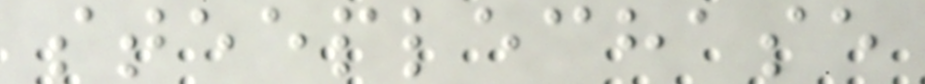steeplechase
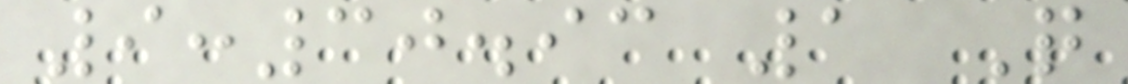9:30.93 1 Q
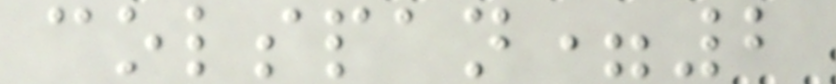colspan=2
